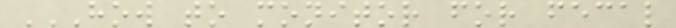HOW TO MONITOR FOR FECAL
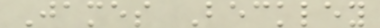James Beckley
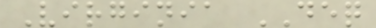Virginia DEQ
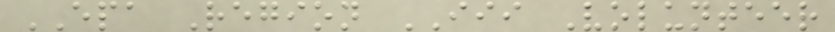EPA Region III Volunteer
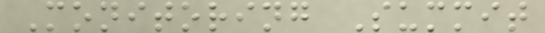Monitoring Summit
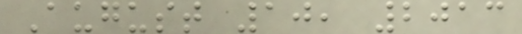August 10, 2013
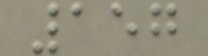157
